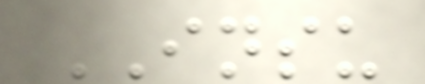INSU
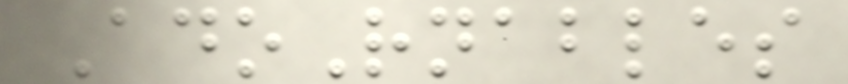AdoRnables
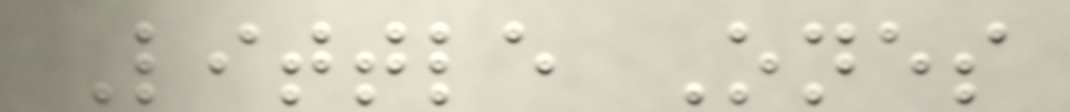Little Ones
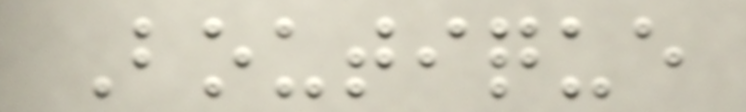Boutique
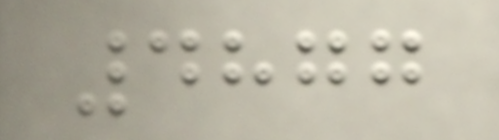4877
